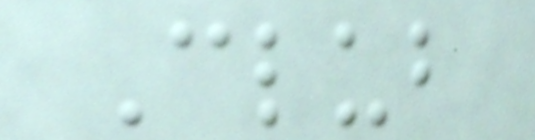Club
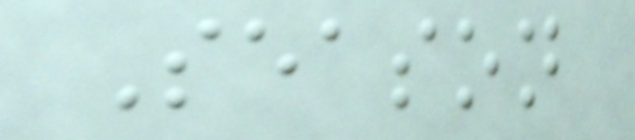Season
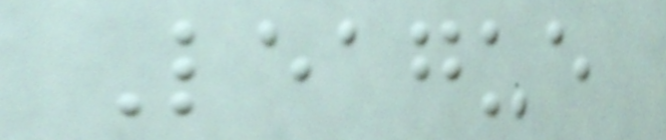League
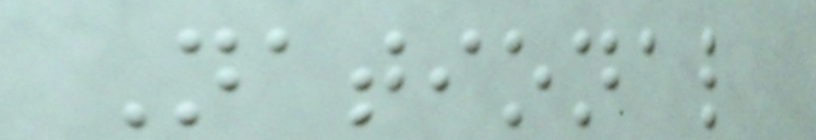National
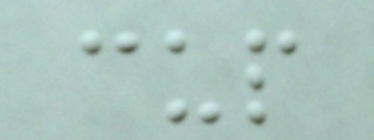cup
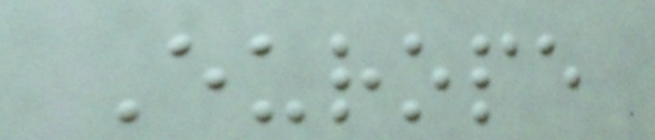Europe
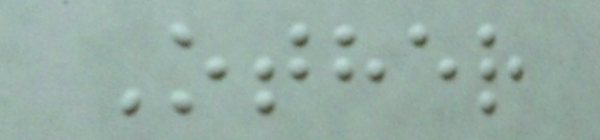Other
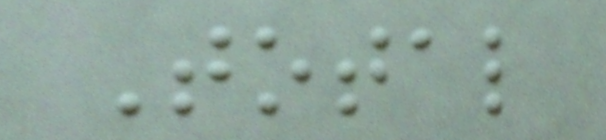Total
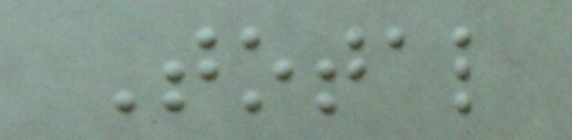Total
